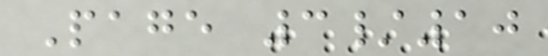Page 3/10
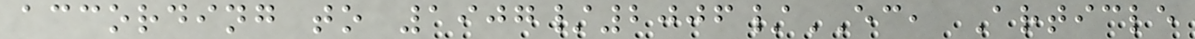according to 1907/2006/EC, Article
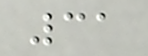31
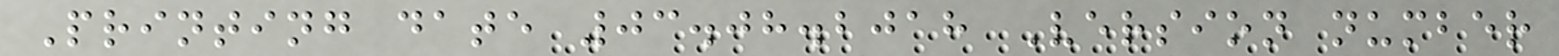Printing date 03.08.2018 Version number
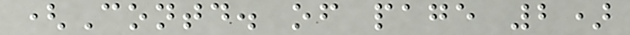(Contd. of page 2)
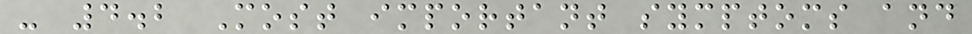- 4.2 Most important symptoms and
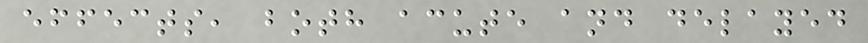effects, both acute and delayed
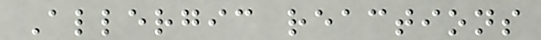Allergic reactions
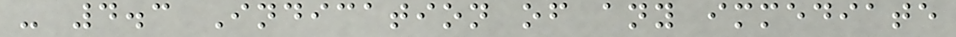- 4.3 Indication of any immediate
